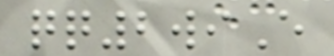qq2wiE
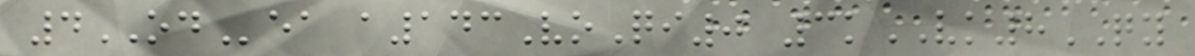4ODea a143VoQi0 3kVK8QY
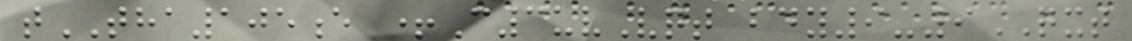tTHA105e +C3uvVqt bdy9-9QXT
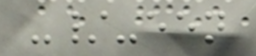-/-een
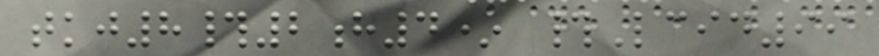tkj8#2h4* #Lcid99
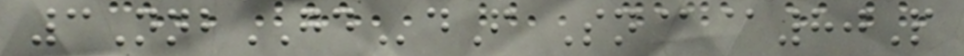3NnbGDdF Sn@@80P
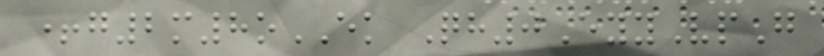+g2m8oEK Qh0EyyVpG
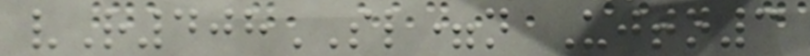vR408SL=n Ujtn3
